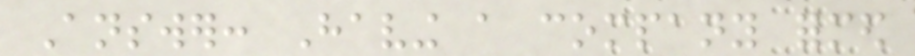Answer: Having a company formed
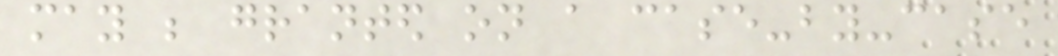may be granted on a case-by-case
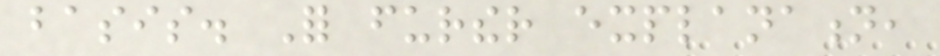basis. For further explanation,
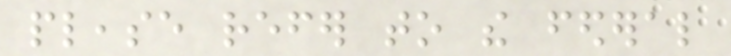please refer to the federal
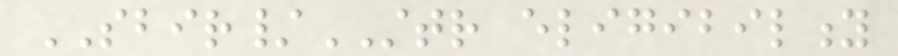SBIR/STTR eligibility
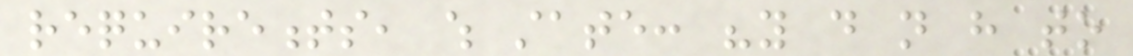requirements, which state: "you do not have to
